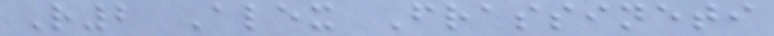R2 Alex Frassineti
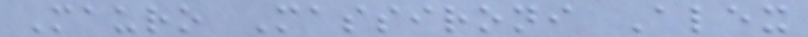Mauro Massironi Alex
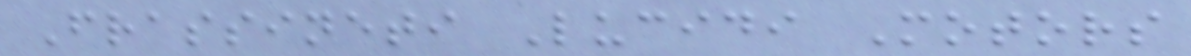Frassineti Lucidi Motors
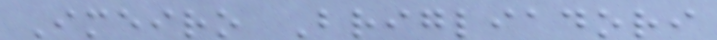Imeiro Brigliadori
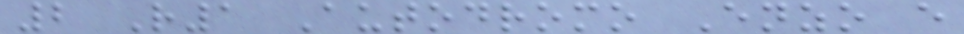2 R1 Autodromo Enzo e
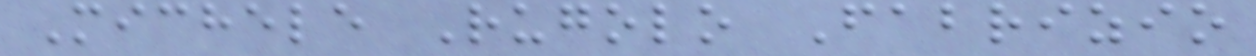Michele Rugolo Fabrizio
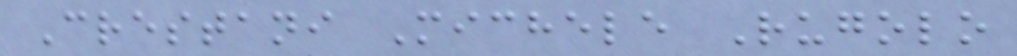Crestani Michele Rugolo
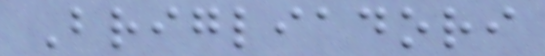Brigliadori
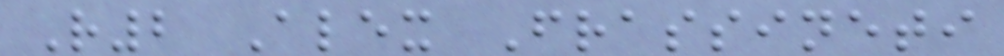R2 Alex Frassineti
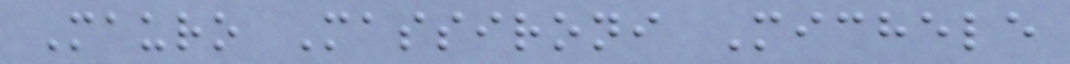Mauro Massironi Michele
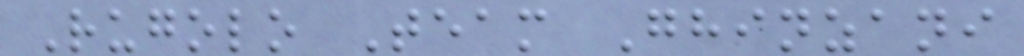Rugolo Team Ghinzani
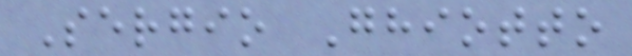Sergio Ghiotto
